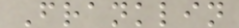Franklin
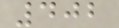402
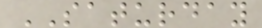SATURDAY
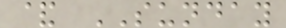& SUNDAY
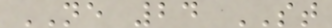NE 24 ST
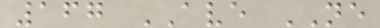167 AVE NE
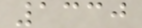1330
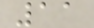11
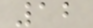12
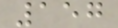157
